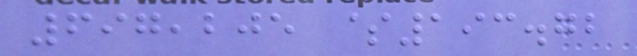697,205 $193.72
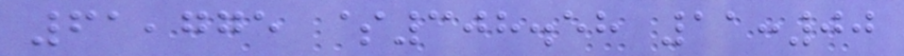61,775 $308.58 11:00
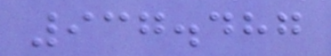937.487
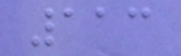113
